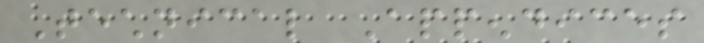Technical Appendices
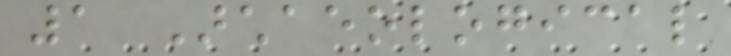1 Archaeological
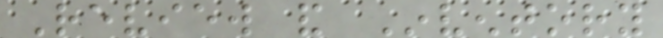Review and Inventory
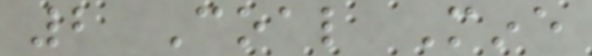2 Coal Mine
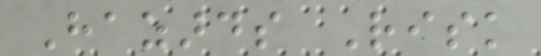Hazards Risk
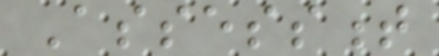Assessment
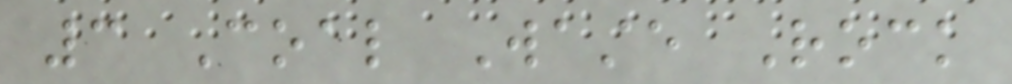3 Coal Waste Rock
